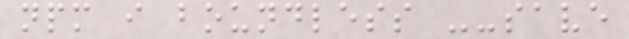npm i boundless --save
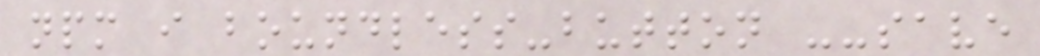npm i boundless-button --save
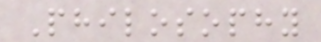Philosophy
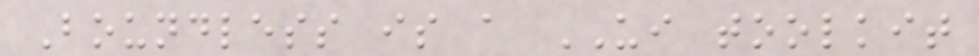Boundless is a UI toolkit
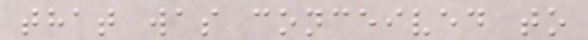that was conceived to
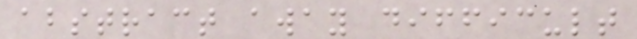abstract away difficult
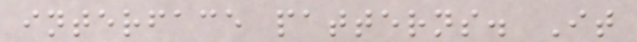interface patterns. It
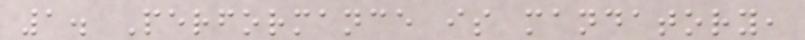1. Performance is mandatory,
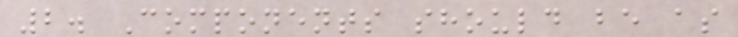2. Components should be as
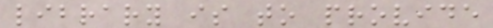library is to provide
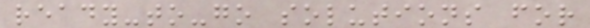ready-to-go solutions for
